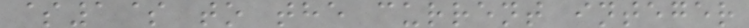$1$ to the current integer
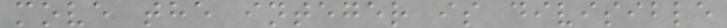move the integer is divisible
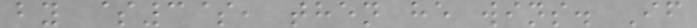by $3$, then he wins. If
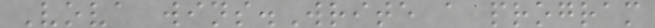Vova wins.Write a program
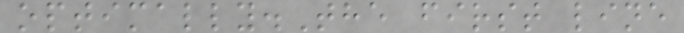optimally.The first line
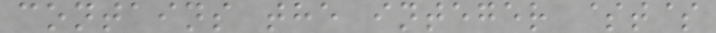contains the integer $t$
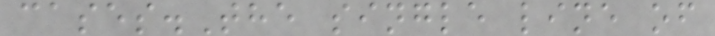cases.The single line of
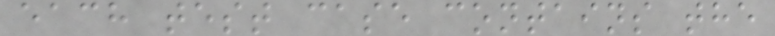each test case contains the
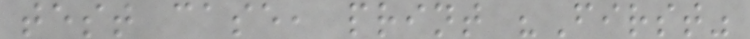test case, print "First"
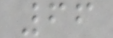66
